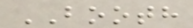BOOTH
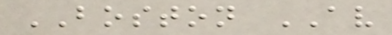BOSTON AV
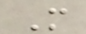M
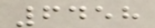6458
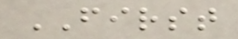FIRST
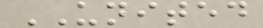UNITED
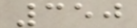350
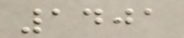1401
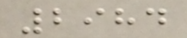2984
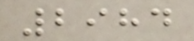2984
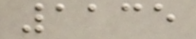1135
